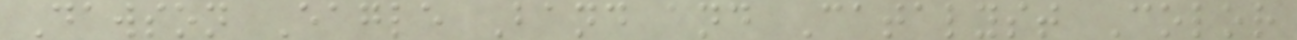Dawson Eagle Band and Catalyst Color
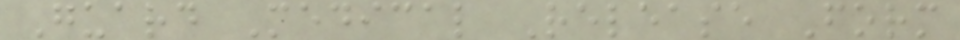Guard Medical Release Form
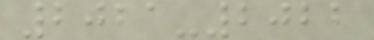2021-2022
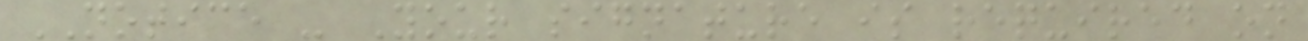NOTICE - Your signature is required on
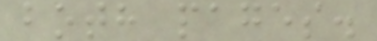both pages.
